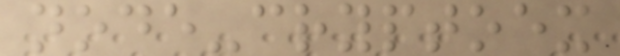node-cryptoex
